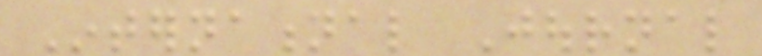International Journal
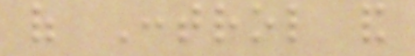of Control and
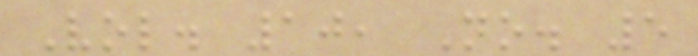Vol. 10, No. 5
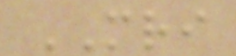MRI
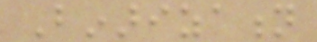Binarization
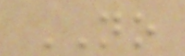NO
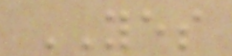YES
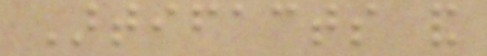Artifacts and
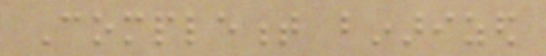Complement binarized
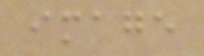image
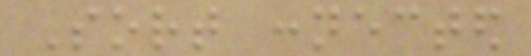Sort connected
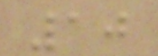10
